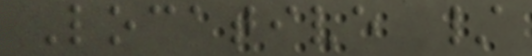Locative /
